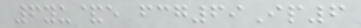6yu&e fcg69Ip6
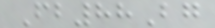Fb88Bg
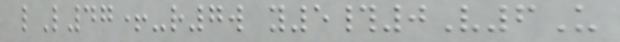lL47+-r7w y5#0V6U
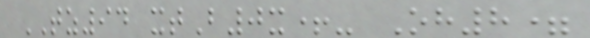TZ94 xtB0x+- Oh8=
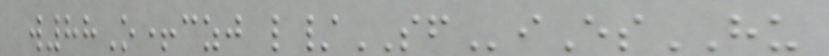w88O+czj l/SFiEsHU
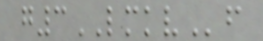g3LMKVf
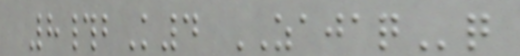8#bK4 ZAJAQq
